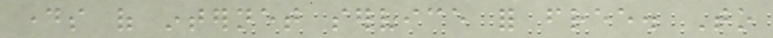days of internet service for free. To
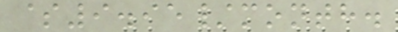$9.95/month.
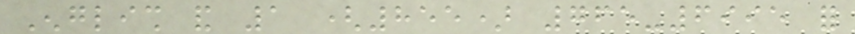English and 1 (855) 765-6995 for
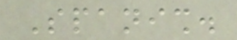Spanish.
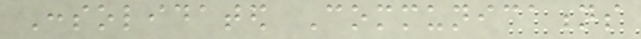Consolidated Communications
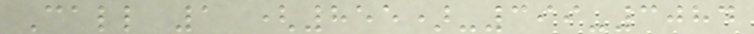Call 1 (855)-399-3084
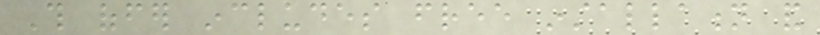This offer includes free installation and
